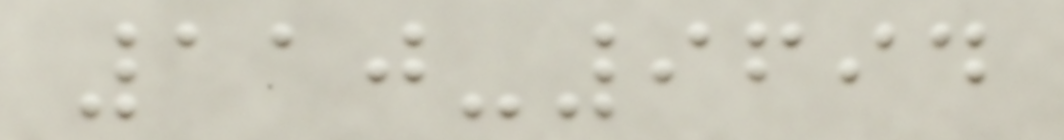110-9694
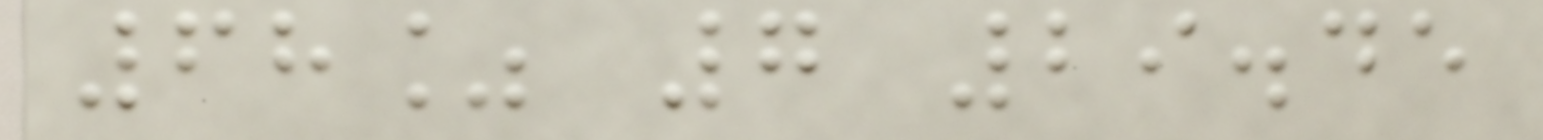68% 7 29.45
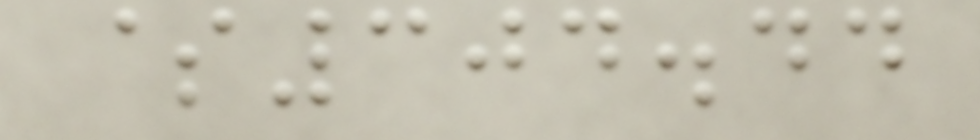$304.44
